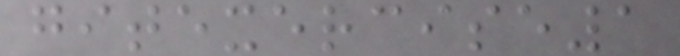gitexercise1
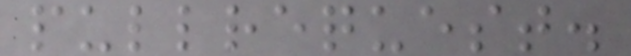pullrequest.
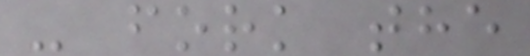- fork the
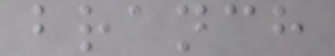branch
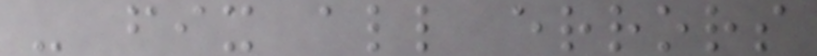- fix all errors
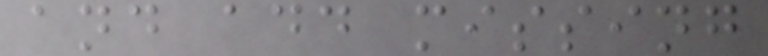and add missing
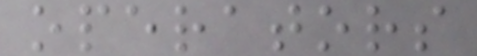operators
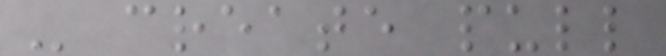- create pull
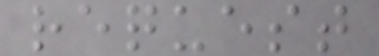request
